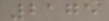2175
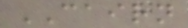CAIRN
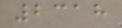2318
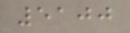5100
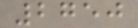2750
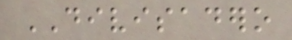DIVISADERO
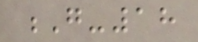G-18
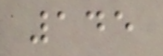145
